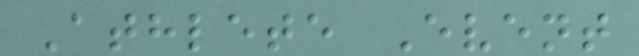Athlete Event
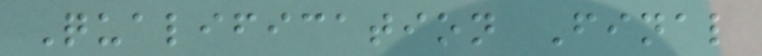Qualification Final
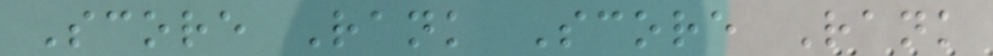Score Rank Score Rank
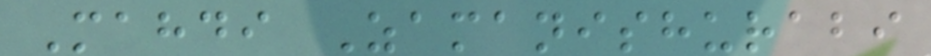Mahdi Zamanishurabi
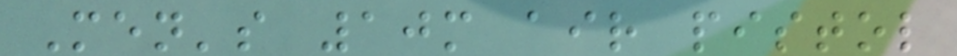Men's 10m air pistol
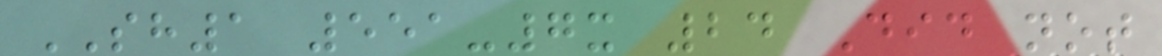SH1 551-7x 24 Did not
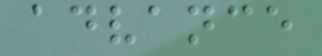advance
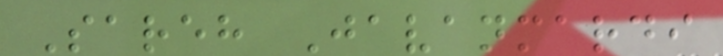Sareh Javanmardi
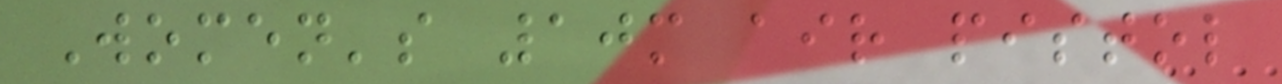Women's 10m air pistol
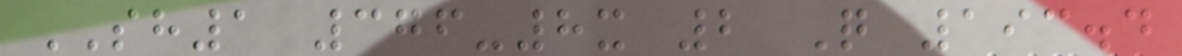SH1 376-8x 2 Q 193.4
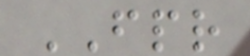FPR
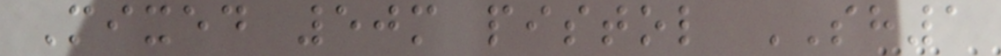Mixed 50m pistol SH1
